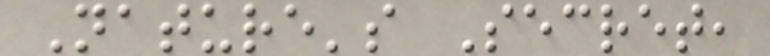Nature's Secret,
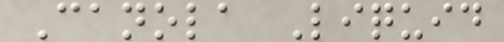Canola Liquid
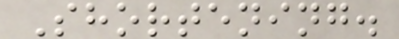Shortening.
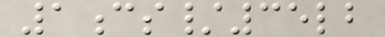1cs/35lb
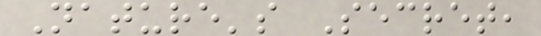Nature's Secret,
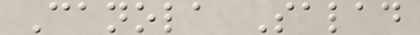Canola Salad
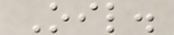Oil.
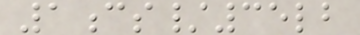1cs/35lb
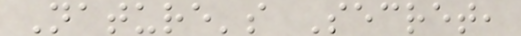Nature's Secret,
